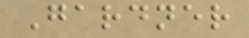Gardner
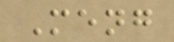Meng
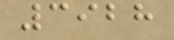3928
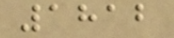1812
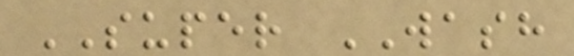SUPER WASH
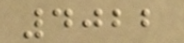4022
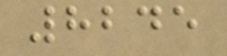8245
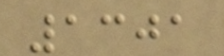1301
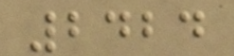2424
